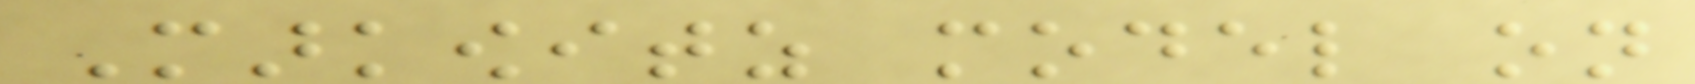Markowitz model on
